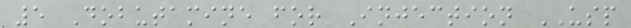5 Dobutamine for Injection USP
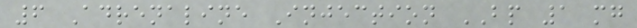6 Adrenaline Injection BP 1 mg
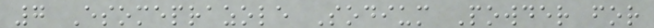7 Esomeprazole Sodium Powder for
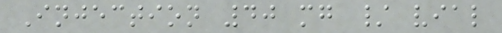Injection 40 mg / vial
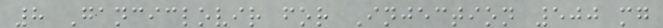8 Ganciclovir for Injection 500 mg
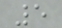5
